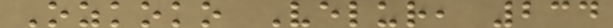Ozkoko Velur, 234
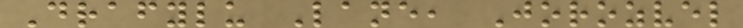Drafylu Lane, Jorozvel
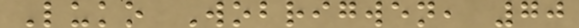Luko Wobrigwen, 70
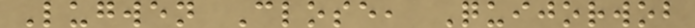Lugwen Close, Quijorwob
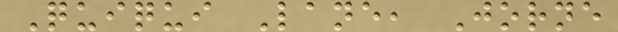Quiqui Lane, Jorne
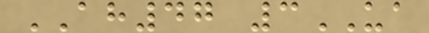AH47 3UA
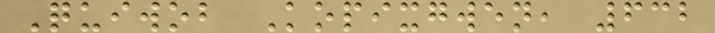Quiwob Kopixgwen, 632
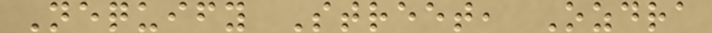Nequify Street, Ozdra
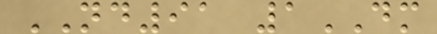ND91 1DM
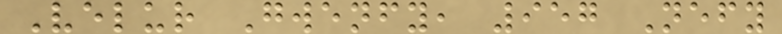Velur Gwenfy, 957 Nefy
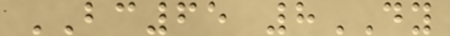BC65 8DY
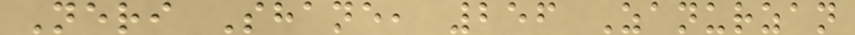Neri Shane, 256 Zanurzan
